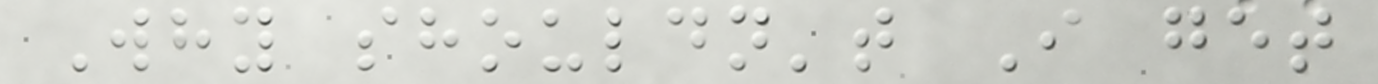Why shouldn't I get
